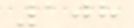108
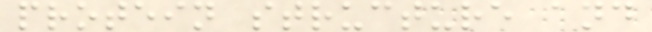protein structure and
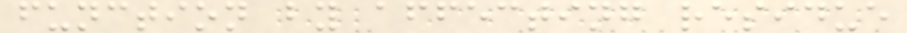function by affecting residue
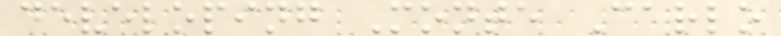developing Monte Carlo
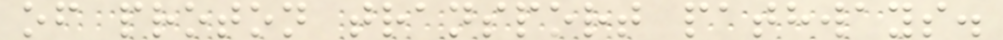of proton transport pathways.
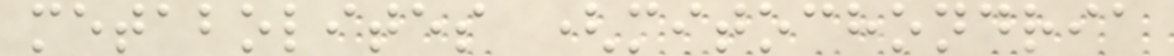metabolites (mitochondria
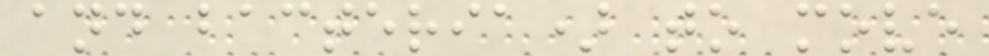and bacteria) to move
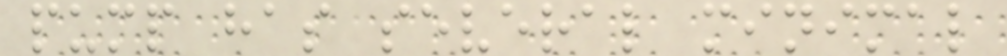pump has several minimal
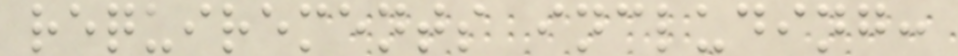requirements including:
